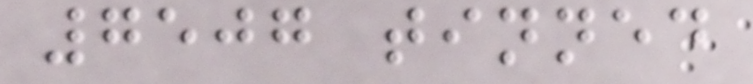7507 tinned
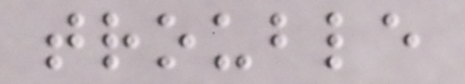trouble
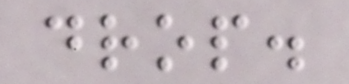drop.
